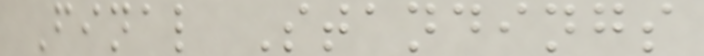Final Standings
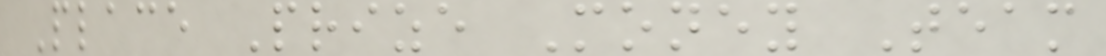Place Prize Money Team
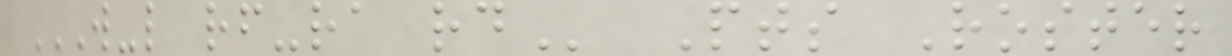W-L RF-RA RD Pts Roster
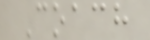Coach
